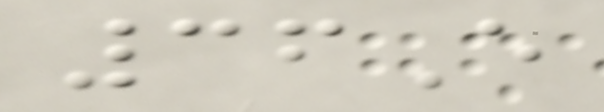36E
